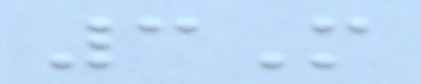3M
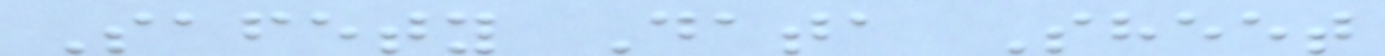Safety Data Sheet
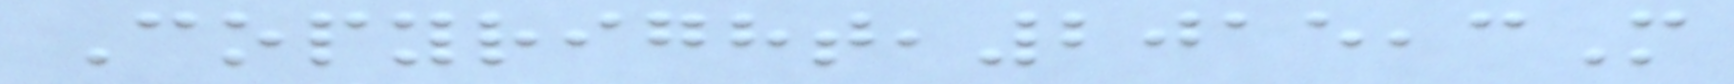Copyright,2015,3M
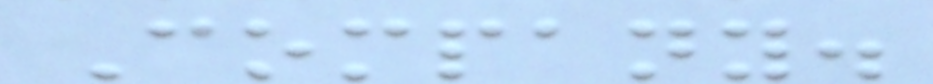Company.
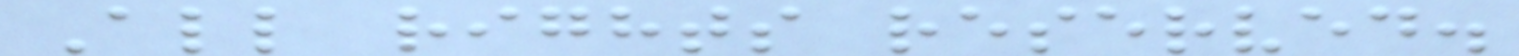All rights reserved.
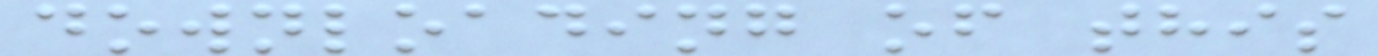downloading of this
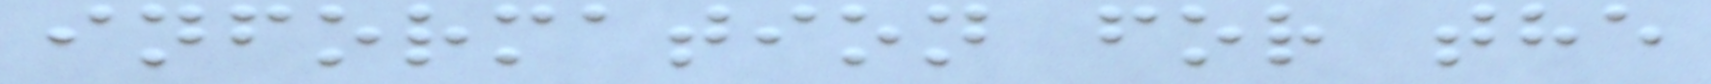information for the
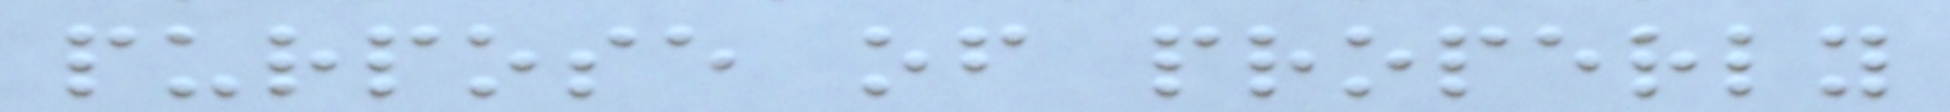purpose of properly
